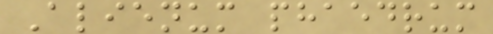Alienum phaedrum
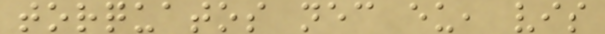torquatos nec eu, vis
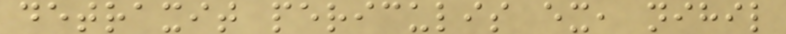detraxit periculis ex, nihil
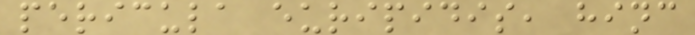pericula euripidis, hinc
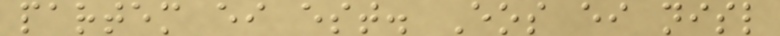partem ei est. Eos ei nisl
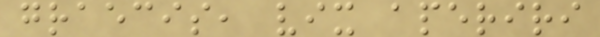graecis, vix aperiri
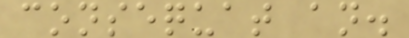consequat an.
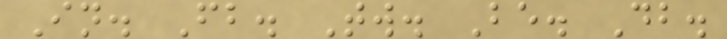In. Fb. Tw. Be. Db.
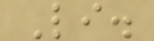Li.
